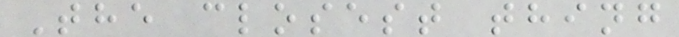The closest thing
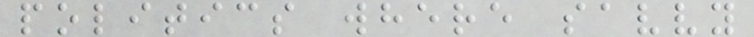politics where savvy
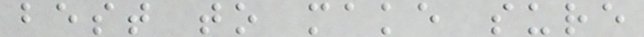best to make sure
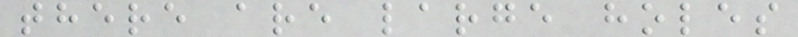there are large holes
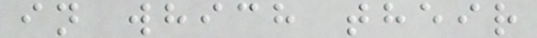in which their
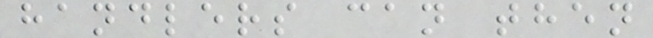handlers can then
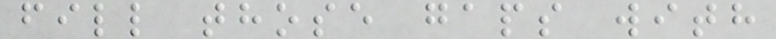fill those gaps with
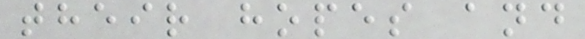their hopes and
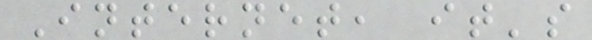Internet, it's
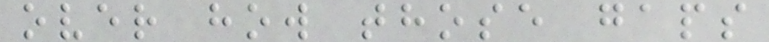over how those gaps
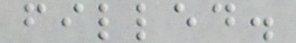filled.
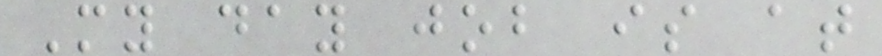My day job is at
